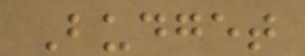Budget
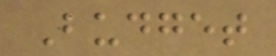Budget
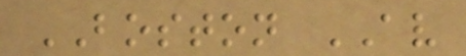BOSTON AV
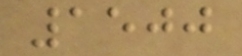1500
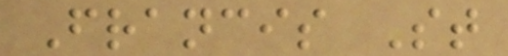Francis St
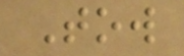Tow
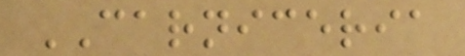CARNICERIA
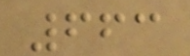663
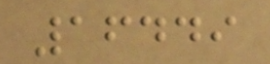16449
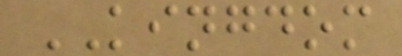KINGDOM
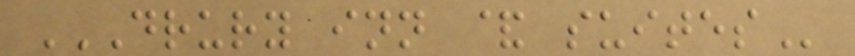DRURY INN & SUITES
